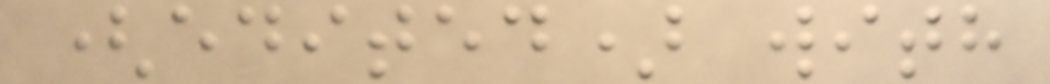(edited) with
